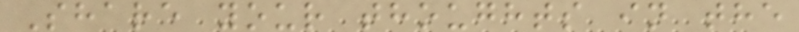Share your thoughts in the
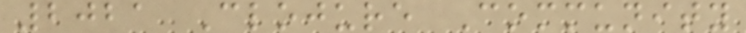2021 Clojure Community
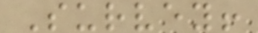Survey!
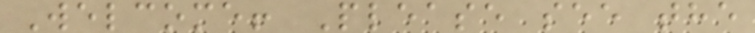Welcome! Please see the
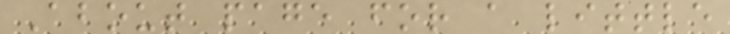About page for a little
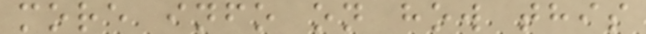more info on how this
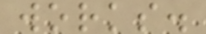works.
